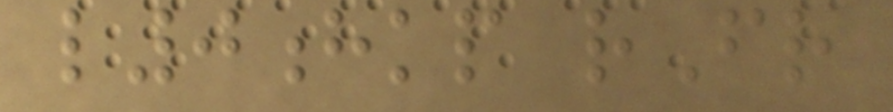l0hkp rFr
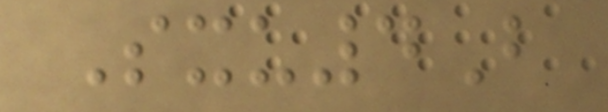Sxu4B
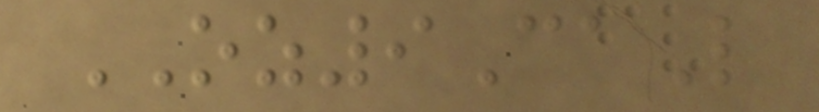OZ9CaL
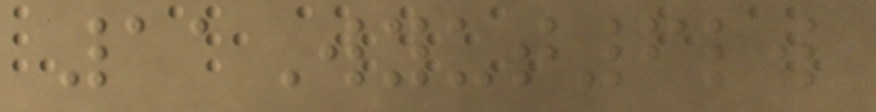11Wyut6lw
